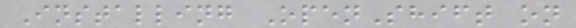Installing OpenShift on
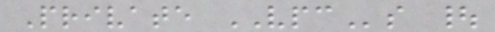Private VPCs |
